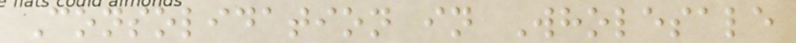Consolidation in Wholesale
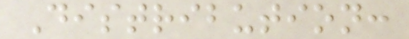Distribution:
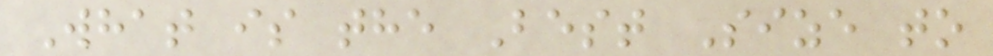What is the Best Size to
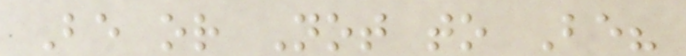Be or Not to Be?
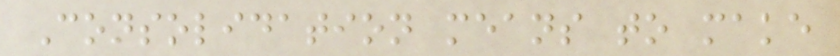Consolidation means to make
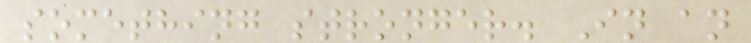something stronger. In an
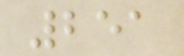251
